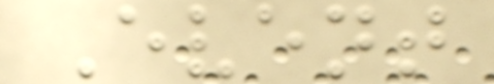Event
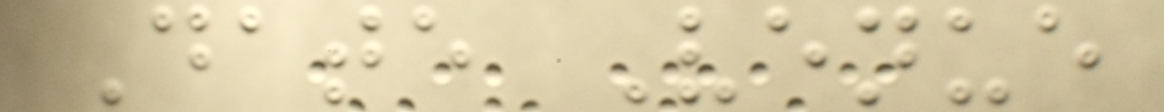Date Venue
